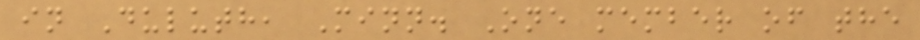in Duluth, Minn. One member of the
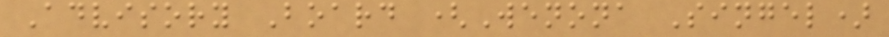Advisory Board (Wenona Singel)
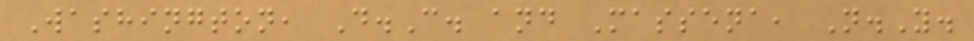Washington, D.C. and Massena, N.Y.
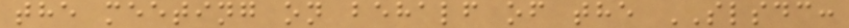the meeting on behalf of the SLSDC:
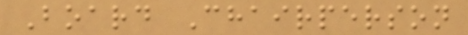Board Chairperson
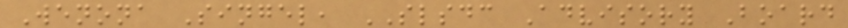Wenona Singel, SLSDC Advisory Board
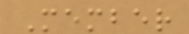Member
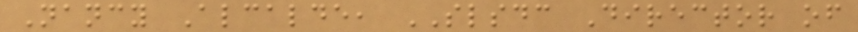Nancy Alcalde, SLSDC Director of
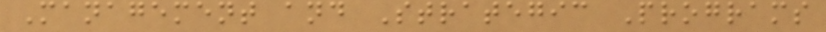Management and Strategic Programs
